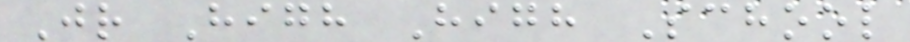Jr High High School
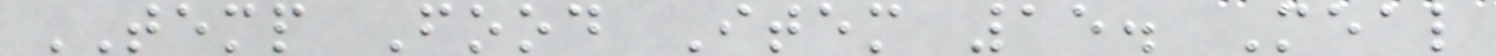TEMP Food Item 15. Meal
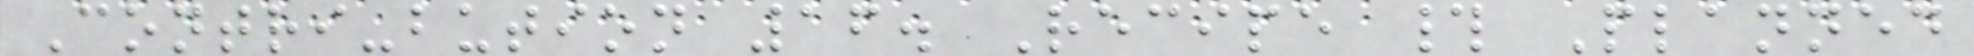Contri-bution 16. Recipe # Planned
